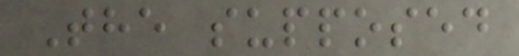The supposed
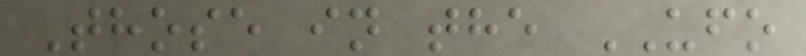Those in the UFO
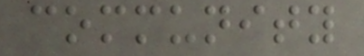community
